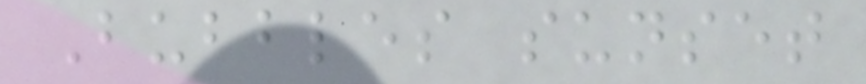Bubbles sunset
